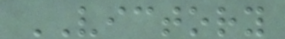VICTORY
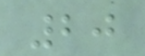20
